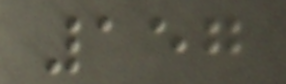157
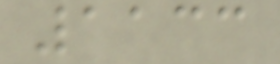1133
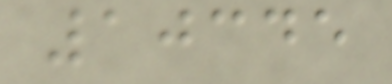10345
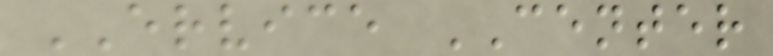ERVICE CENTER
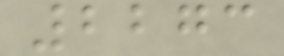2273
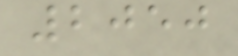2050
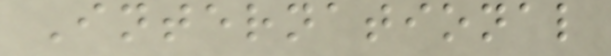International
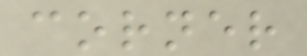corner
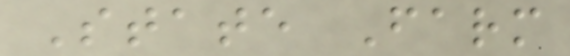State Farm
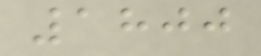1800
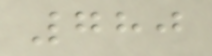780
